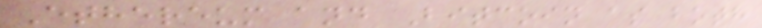Ethereum and Bitcoin as both
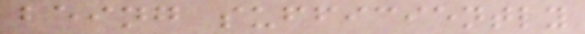being sufficiently
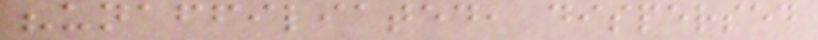"unaffiliated, dispersed
